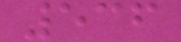536
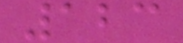123
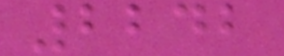2242
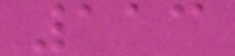113
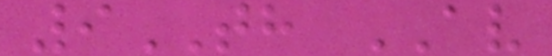9TH AV
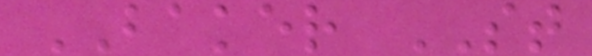BAKER ST
